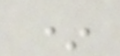*
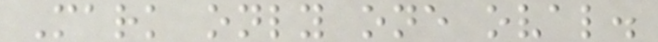Mark only one oval.
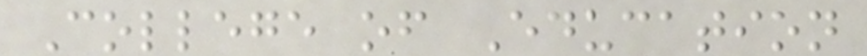College of Education
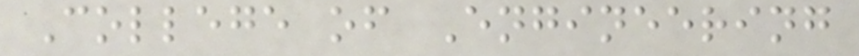College of Engineering
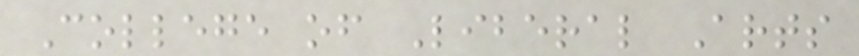College of Liberal Arts
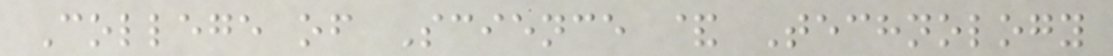College of Science & Technology
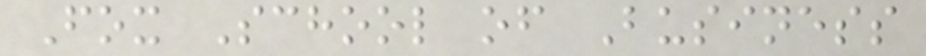Fox School of Business
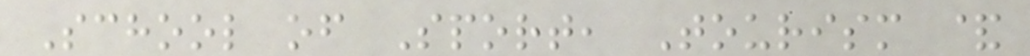School of Sport, Tourism &
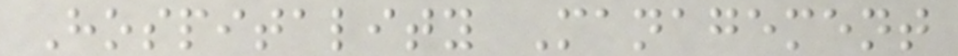Hospitality Management
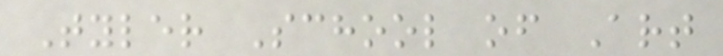Tyler School of Art
